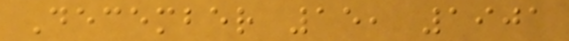December 15, 1901
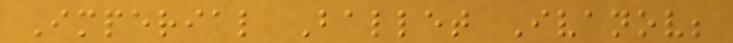Imperial Ballet Ivanov;
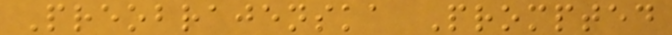Preobrajenska Prompted
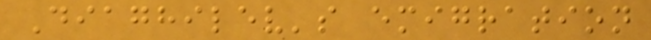Diaghilev's emigration
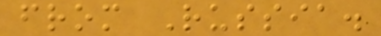from Russia.
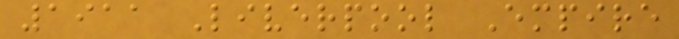1911 Liverpool Empire
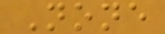None
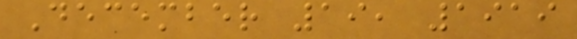December 19, 1919
